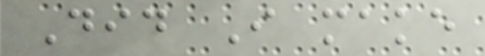Did I make
